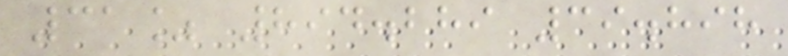31% 894.289 39.898
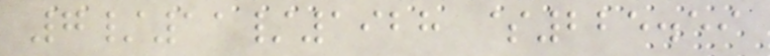7/11/1928 $225.59
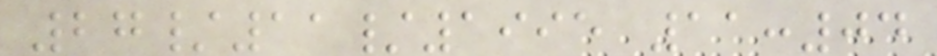27/11/1995 11:04
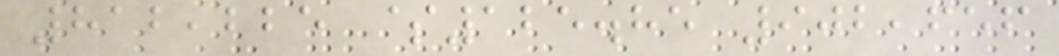812,225 $125.85 902,656
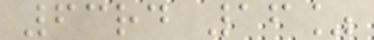63rd 16%
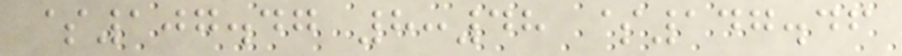$107.47 8:48 $147.46
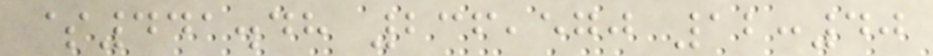$441.48 236,570 12:40
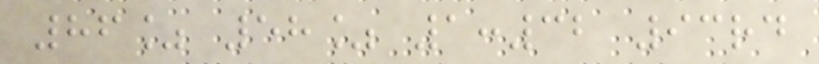86% 58% 1:32 93rd
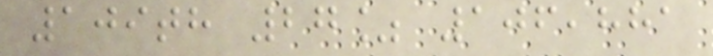109th 27% 106,881
